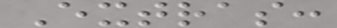Extras:
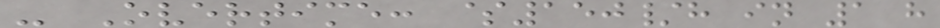- Overtime: $150/h in 1 h
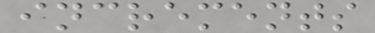increments
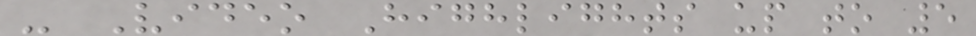- Video Highlights up to 5
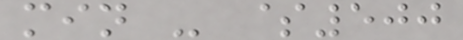min - $500
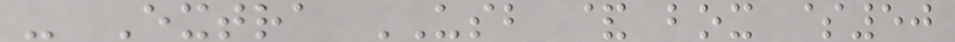- Extra USB & box $50
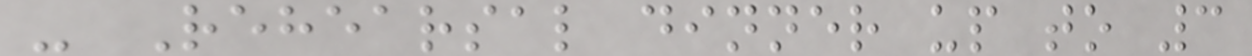- Rehearsal dinner up to 3
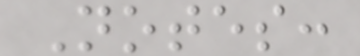Notes:
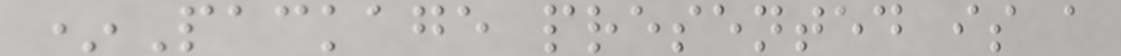*Package presented is a
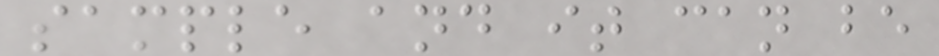sample and it can be
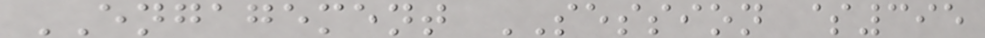ENGAGEMENT SESSION $395
